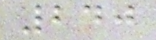240
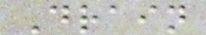Drain
